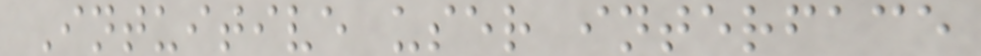Intuitive user interface
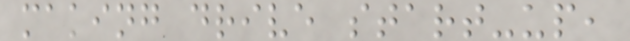making drive start-up,
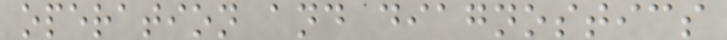operation and diagnostics
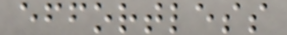effortless
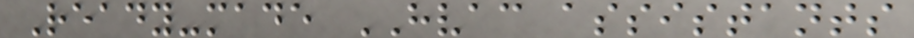Ready-made HVAC assistants
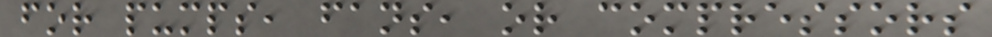for pumps, fans, or compressors
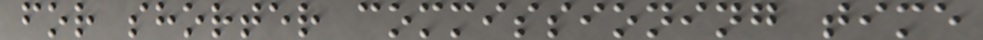for shorter commissioning time
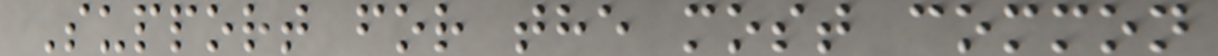Support for the most common
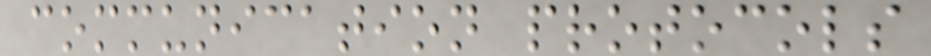communication protocols
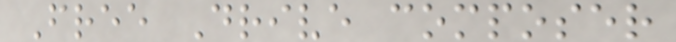Free Drive composer
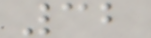32
